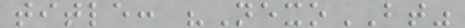title: "NexoBT"
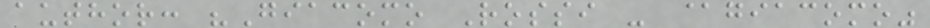author: "Giacomo Rossi - @giacomo"
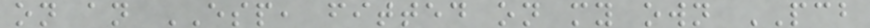on an ESP, fitted on my own PCB
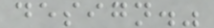design."
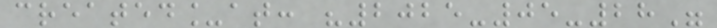created_at: "2025-05-28"
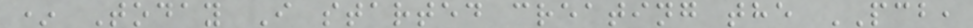* Today I started creating the PCB,
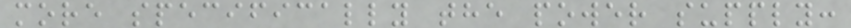more specifically the power supply:
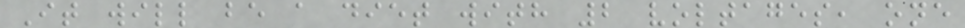It will be a diet with 2 voltages, one
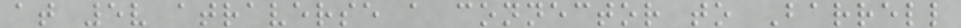at 5v atraverse a connector to Barrell
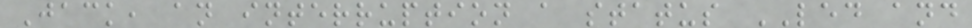Jack, an interruption a status LED and
